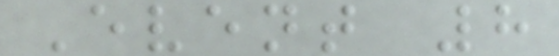Event 8
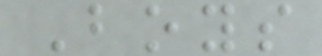Boys
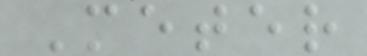Meter
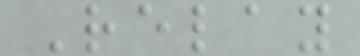Relay
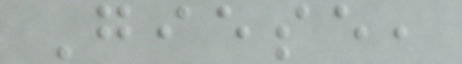Giese,
